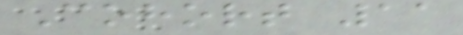Cohort 11
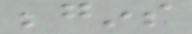begins
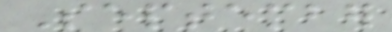September
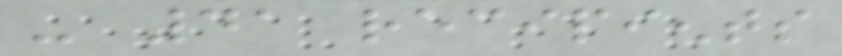- 41 recipients
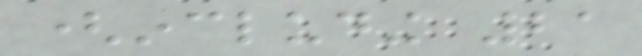(including 21
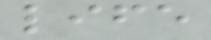life
